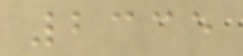2335
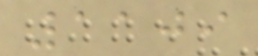1109
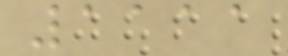1111
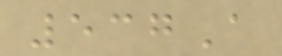537A
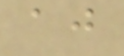aj
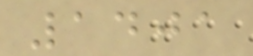1401
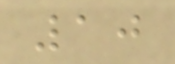10
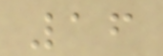16
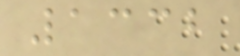1332
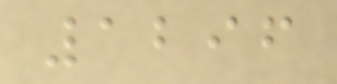1296
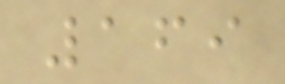169
